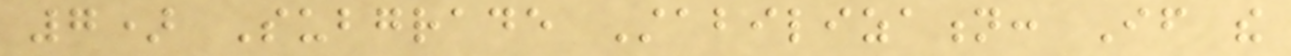7) Subgrade Stabilization: If the
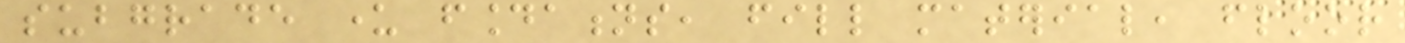subgrade under foundations, fill material, floor
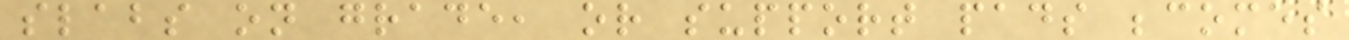slabs on grade, or support pads becomes
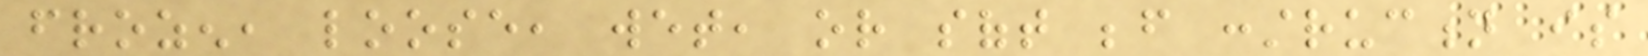frozen, loose, wet, or soft before construction is
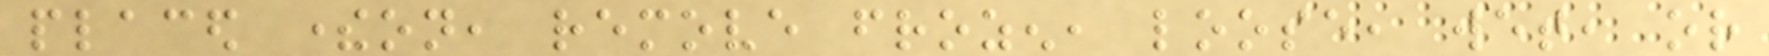placed thereon, remove frozen, loose, wet, or
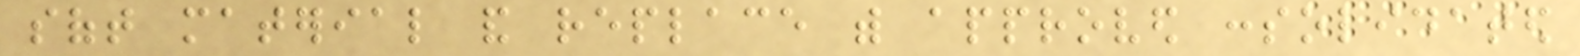soft material and replace with approved consolidated
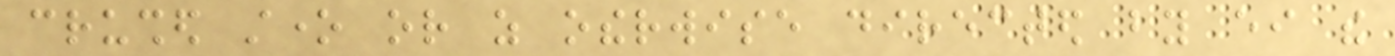crushed stone or as otherwise directed by either the
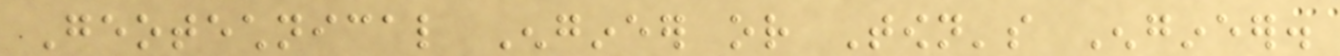Geotechnical Engineer or Town's Engineer.
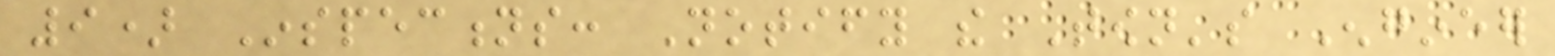9) Inspections: Notify the Town's Engineer
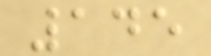145
